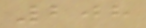208
